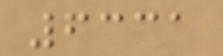6331
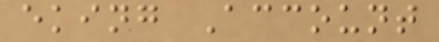eking Account
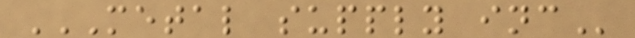METAL SUPPLY INC
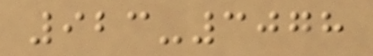923-3078
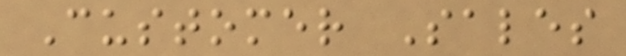Customer Sales
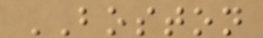BOSTON
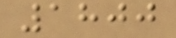1800
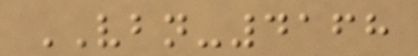VBN-4168
